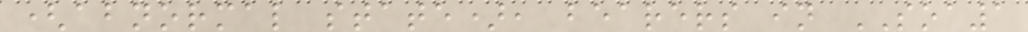(abnormal state), bearers in SOA1
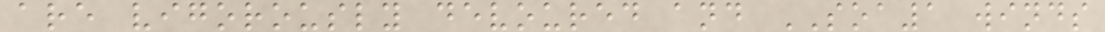are vigorously devoured and SOA1 winds
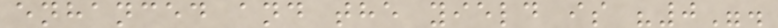enhanced and the yield is "0".
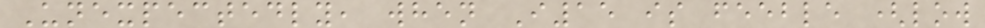Unexpectedly, when I15 is feeble (low
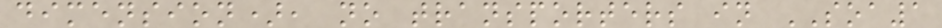dimension), no transporters in SOA1
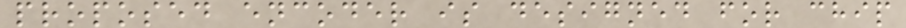proposed encoder is designed for chip
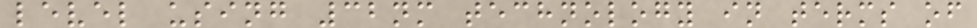level using 32nm technology in terms of
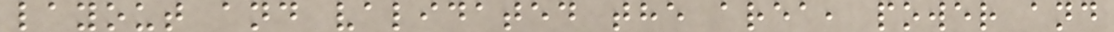layout and validated the area, power and
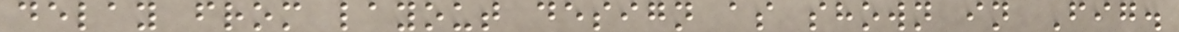delay from layout design as shown in Fig.
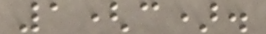1(c).
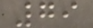79
